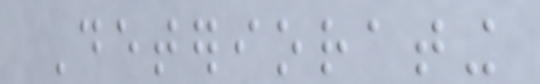Deteriorating
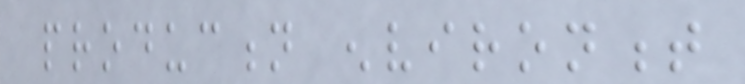production environment
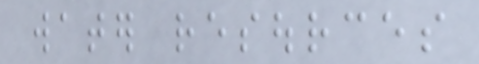water resources
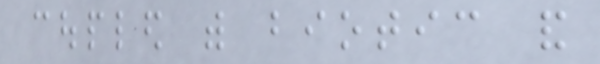coupled with biotic and
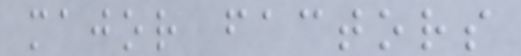major factors
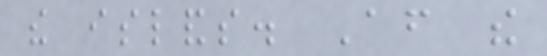the islands. After the
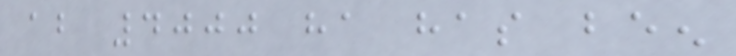about 4000 ha has been
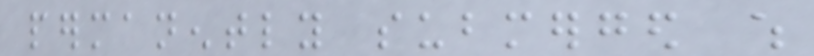permanently submerged which
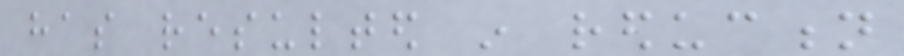has resulted in reduction
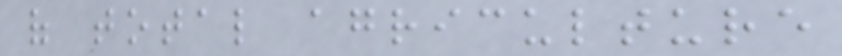of total agriculture
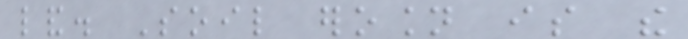land. Soil erosion is the
